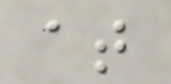at
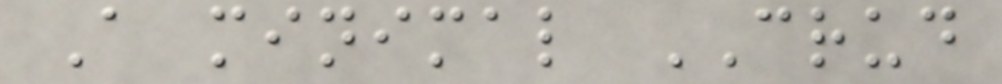A minimal CRUD
